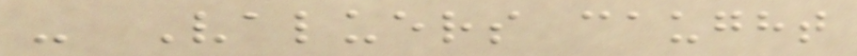- Valuers caught
